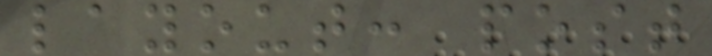layout: post
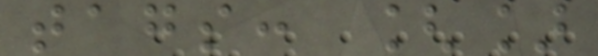tags: []
